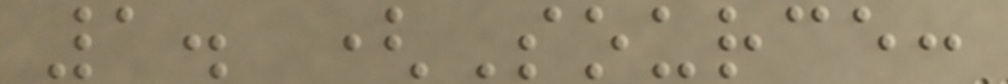1. (Source:
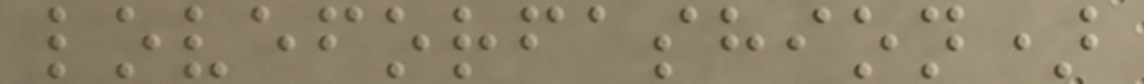loveforfashion)
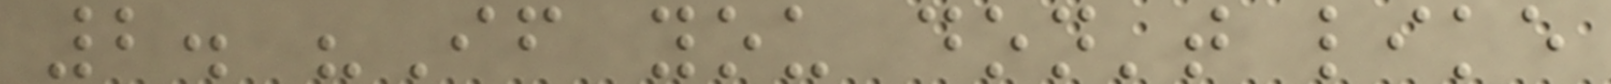2. "If you don't like
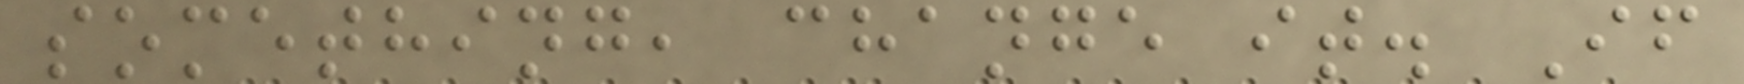something, change it. If
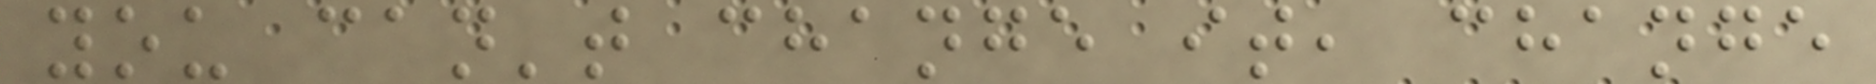you can't change it, change
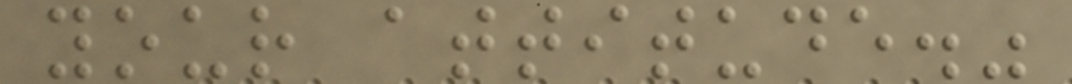your attitude."
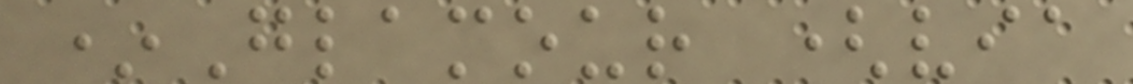*Glamour (via
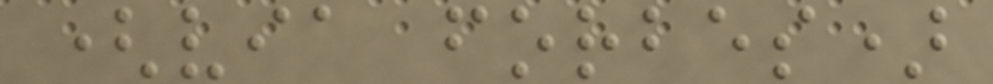(via forbes)
